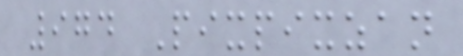974 Pixpixzan
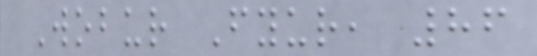Wobur Fyur, 86
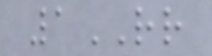1RR
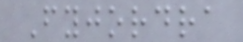Fyjordra
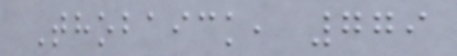Thobaick, 779
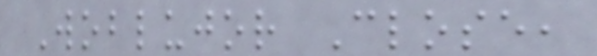Woblujor Close,
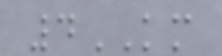4KM
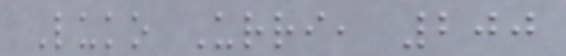Luko Urri, 200
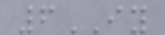6IY
